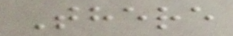There
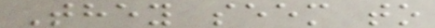They seem to
